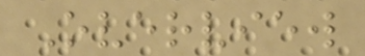Overview
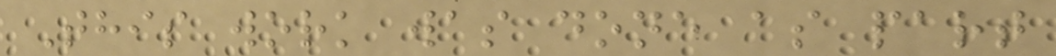This work was done as part
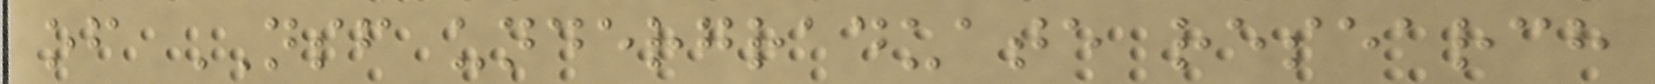of NSF undergraduate research
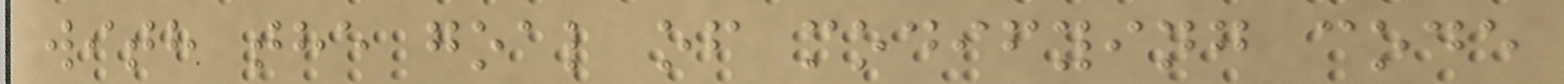with the goal of modifying code
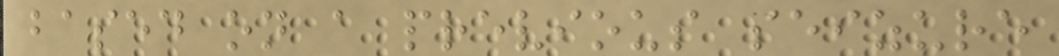based on a previous seizure
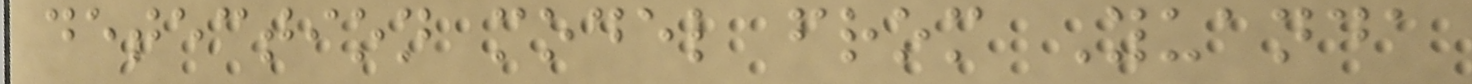detection model from Yuanda
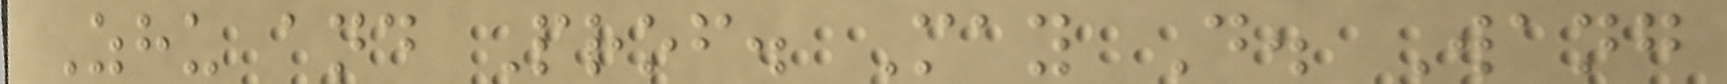Zhu and Prof. May D. Wang
